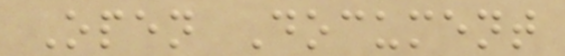Open Document
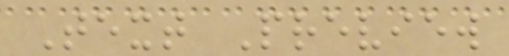Text Preview
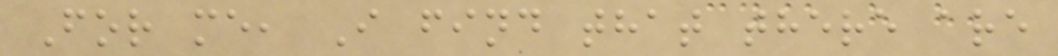For me, I find that there are
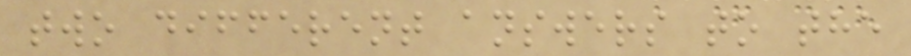two different answers to the
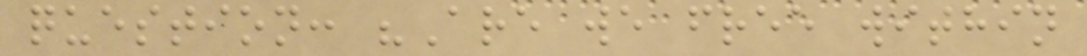question: "Are we free within
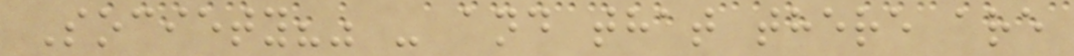Society?" - and that there are
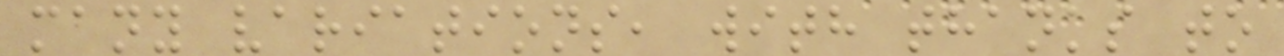many variations, with thanks to
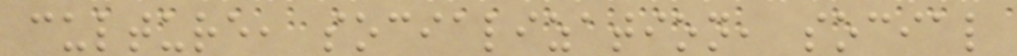culture, socialization, social
